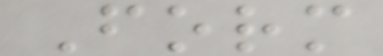Form
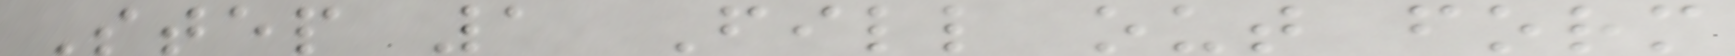Step 1 Fill out form
